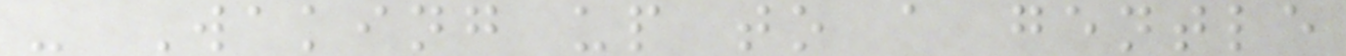- Waking up to a gentle
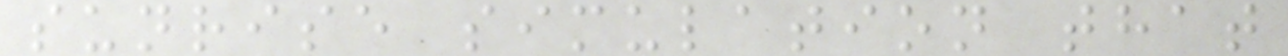sunrise simulation that
